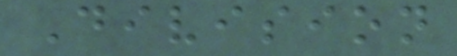Division
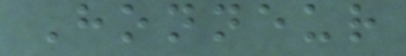Honneur
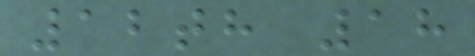12th 18
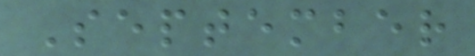September
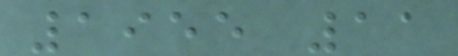1955 11
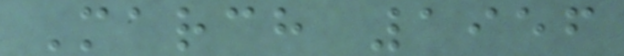March 1956
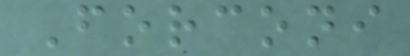Forconi
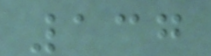137
